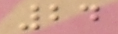24
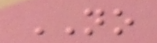NO
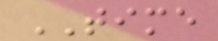TIME
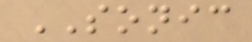SONIC
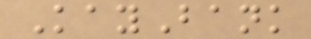KayBank
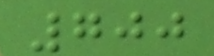700
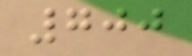700
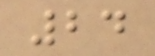24
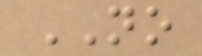NO
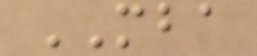MBA
